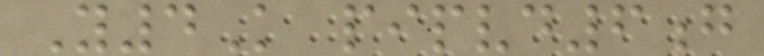Y4K pipvd6g
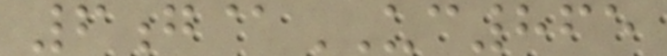6g@UC865
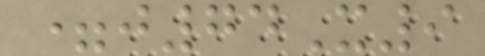=j74X9
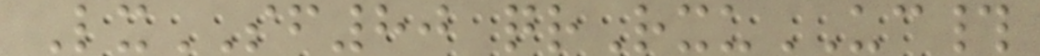LxSF80 qrRxuUC#
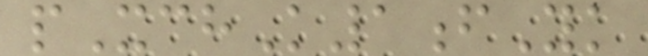pXchK1fYk
